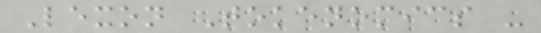Lexon Tokenomics -
